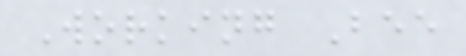Working Bee
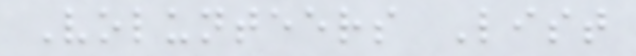Volunteers List
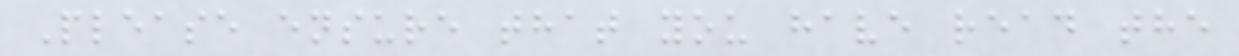Please ensure that you have read the
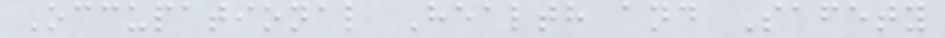Occupational Health and Safety
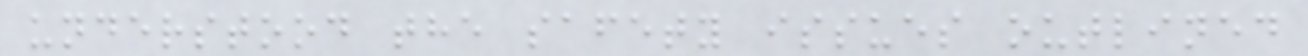understood the safety issues outlined
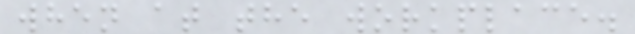when at the workplace.
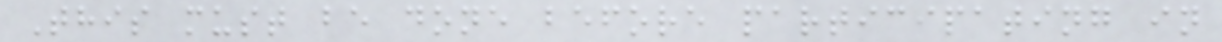This must be done before participating in
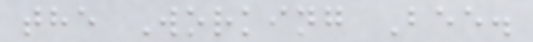the Working Bee.
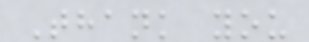Thank you
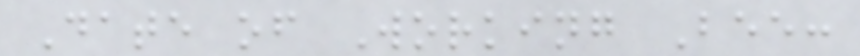Date of Working Bee:
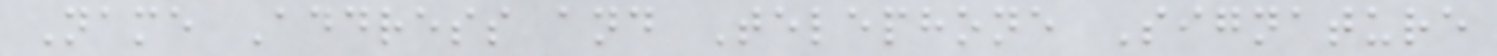Name Address and Telephone Signature
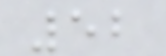52
